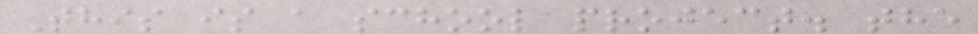This is a school project. the
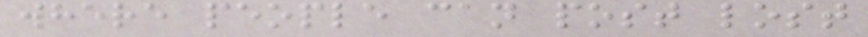where people can post lost
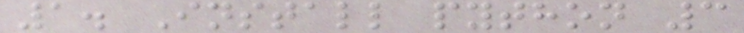1. Install python 3
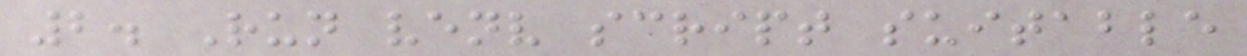2. Run venv script suitable
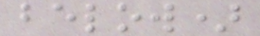below)
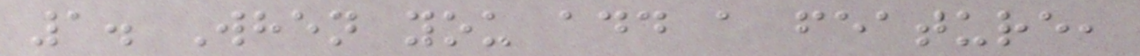1. When you add a feature,
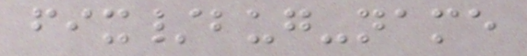fix/bug-name
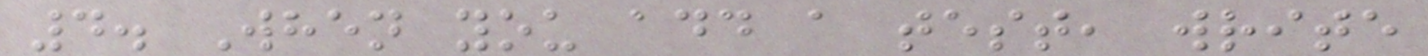4. When you add a test, write
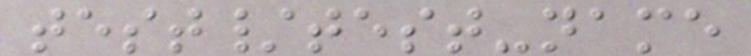test/test-name
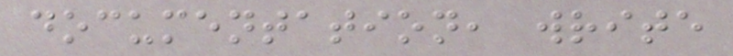documentation, write
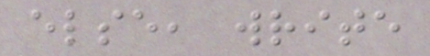else, write
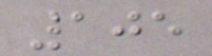105
